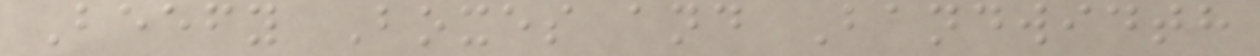Beefy Boxes and Bandwidth
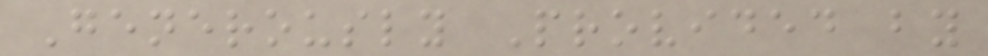Generously Provided by
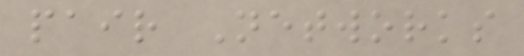pair Networks
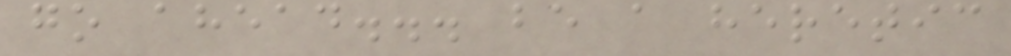go ahead... be a heretic
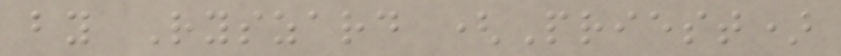by Ryszard (Priest)
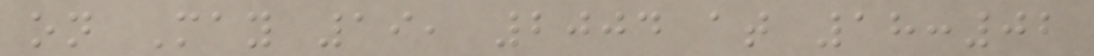on May 19, 2004 at 18:02
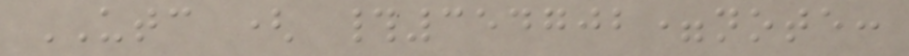UTC ( #354702=note:
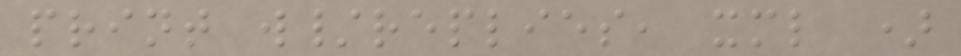print w/replies, xml )
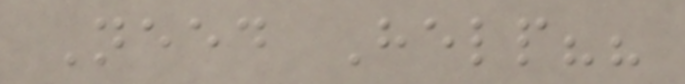Need Help??
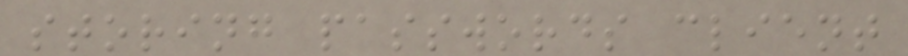storing passwords client
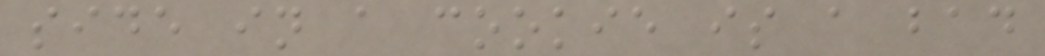side in a cookie is a bad
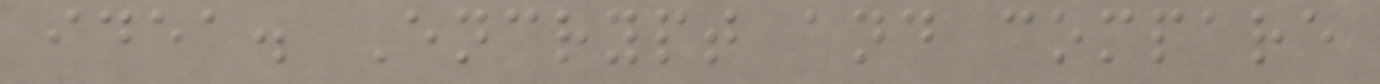idea. Encrypt and compare
